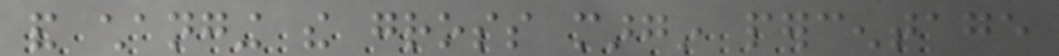and changing the gross margin percentage
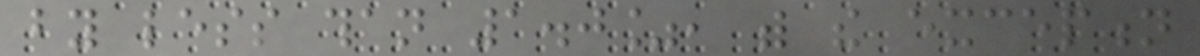by less than 1.0%, with the exception
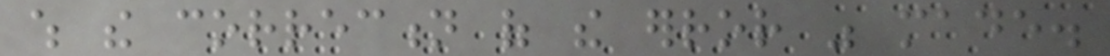which the correction of the error was made.
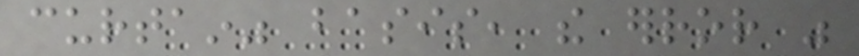curtain" basis, the error was
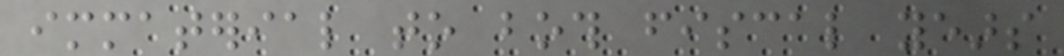immaterial to both fiscal years
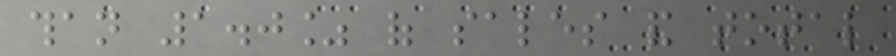than 1.0% of sales and total
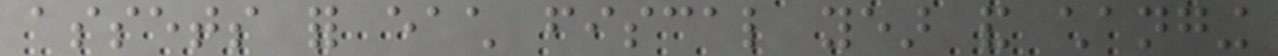assets for each fiscal year and changing
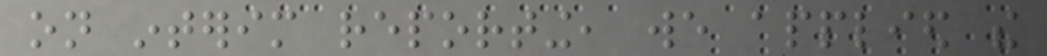on interim reporting, we applied the
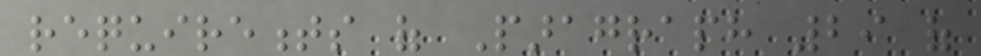requirements of Paragraph 29 of
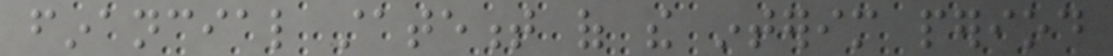financial statement of the interim period
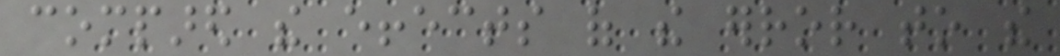compared the effects of the error to the
